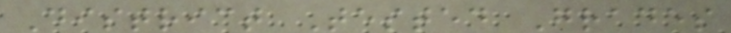District Tested Grades
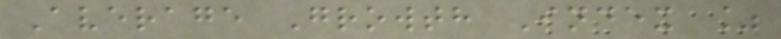Average Growth Index %
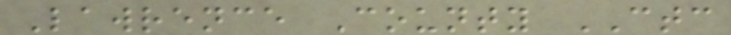Lawrence County CTC
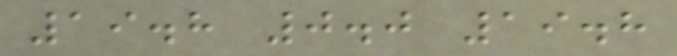19.8 0.0 19.8
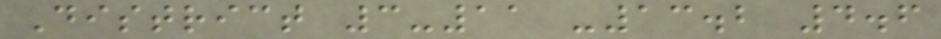District 3-11 -13.2 4.6
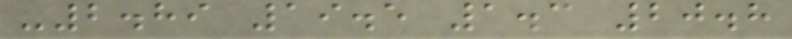-2.89 19.5 1.3 20.8
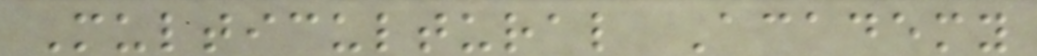Multicultural Academy
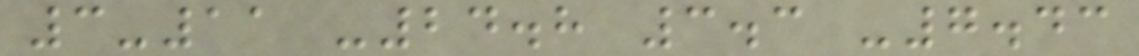3-11 -24.8 3.3 -7.43
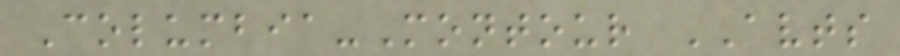Columbia-Montour AVTS
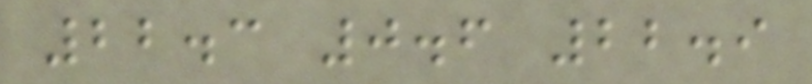22.3 0.6 22.9
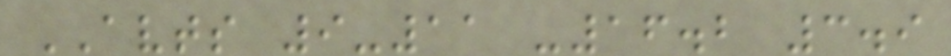AVTS 9-11 -16.2 3.9
